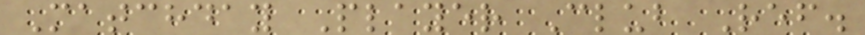Matchday Player Club Ref.
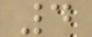4
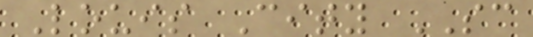Louis City SC
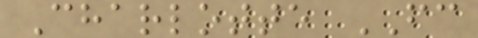Charlotte FC
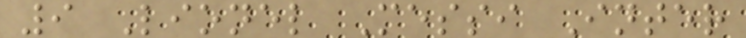9 Lionel Messi Inter
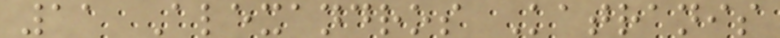11 Alexandros Katranis
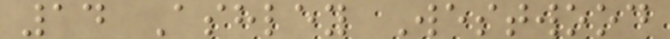14 Ashley Westwood
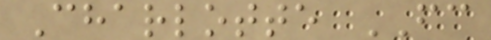Charlotte FC
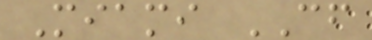Miami CF
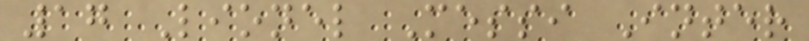17 Lionel Messi Inter
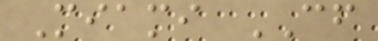Miami CF
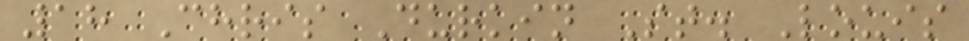18 Chris Durkin St. Louis
